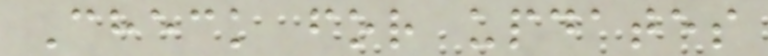Check for updates
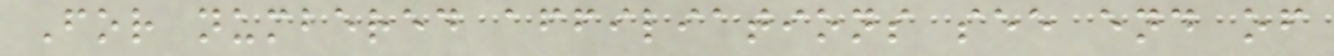For numbered affiliations see end of
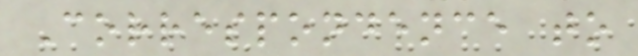Correspondence to
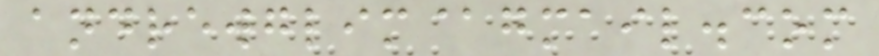andrewglim@gmail.com
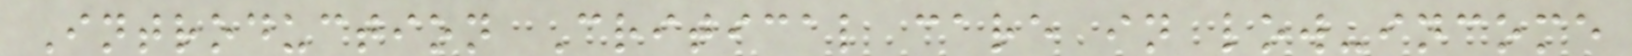Introduction Critical care in low-income
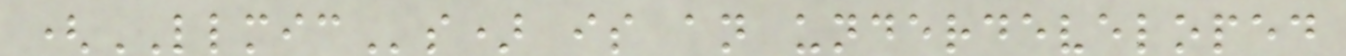(LLMICs) is an underdeveloped
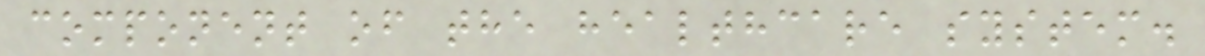component of the healthcare system.
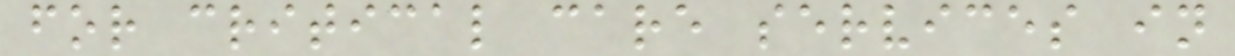for critical care services in
